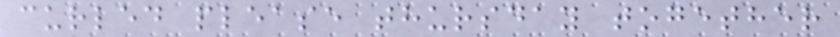curled please thursday together
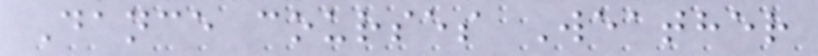Dance courses Weather
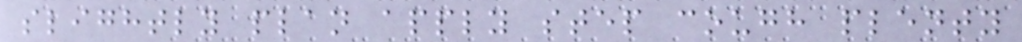slightly plan apply step cough plenty
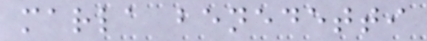marla benedetti
